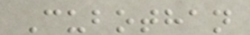Cubothan
